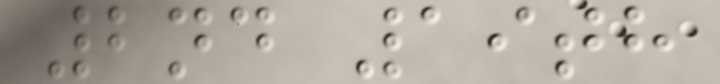2nd 19th
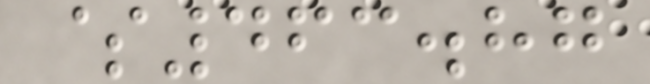$463.87
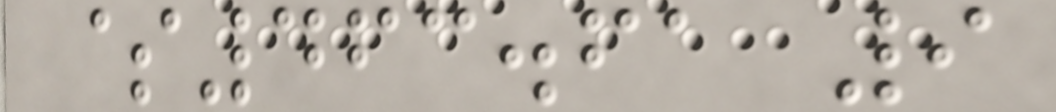$463.61 9
